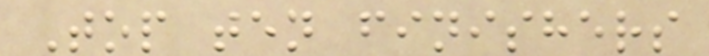Top ten finishers
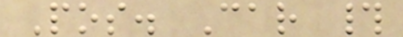Pos. Car #
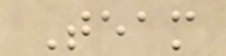Team
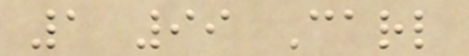1 99 Carl
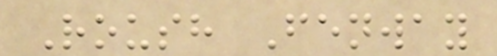Roush Fenway
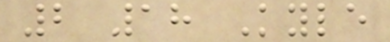2 18 Kyle
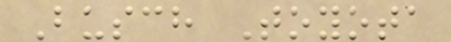Busch Toyota
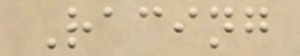Racing
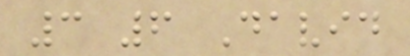3 6 David
